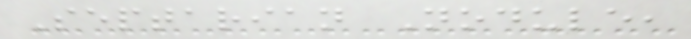Septarian Nodule,
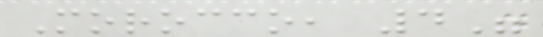Morocco, 4"
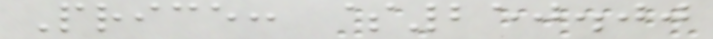Price: $250.00
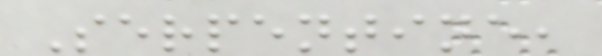Serpentine,
